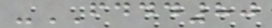-FDDD80
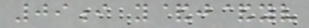09i y&j&yv
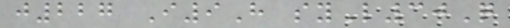j227 I9H syL30Q
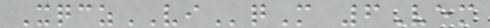XqczVIqM 6Vem
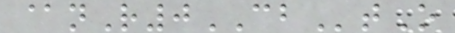@nR0CBtO
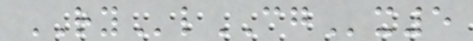RYlCGx5
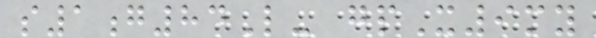s1g84L- gpX9my
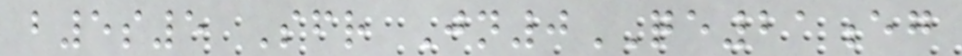b5s5 Sfr Jn0QE21eg
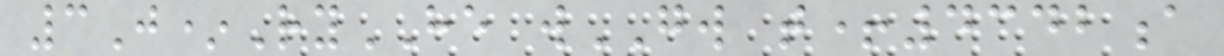3J*RyHE wGW t+4342a
